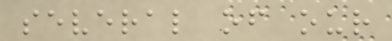several of our
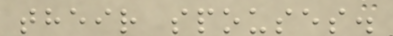their spouses.
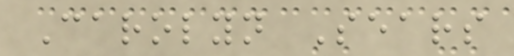Carolyn Sears
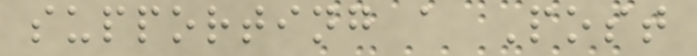supporting a Post
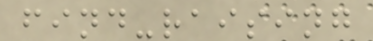find-raising
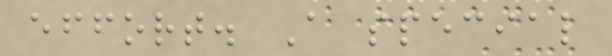effort. A special
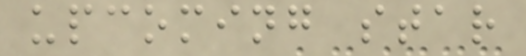upcoming star
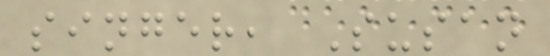singer, Susan
